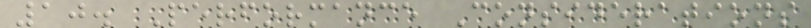10. Performance Considerations
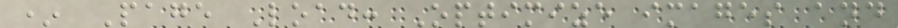* Page Load: Optimize images and
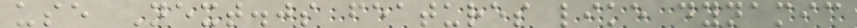use Next.js features like dynamic
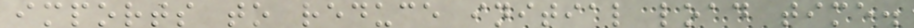imports to reduce initial load time.
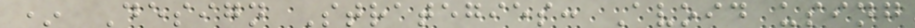* Design Strategies: Avoid using
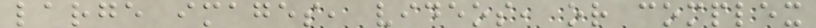large images, videos, or complex
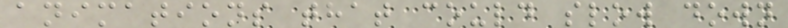animations that could slow down
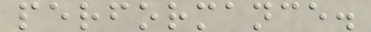performance.
